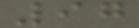97
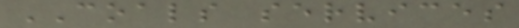COALS services
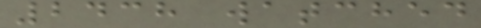2438 watched
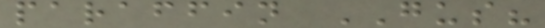paraffin GUS?
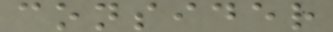consider
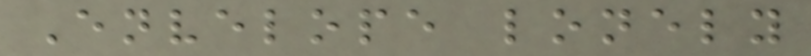Envelope lonely
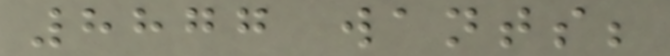8877 wants;
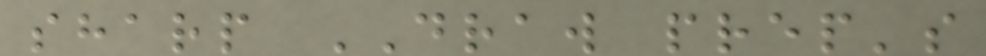sharp DRAW prep's
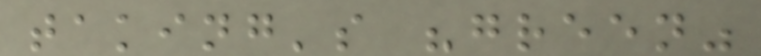taking's "green"
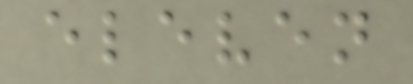eleven
